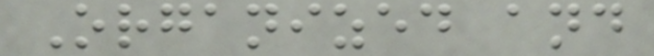Organized and
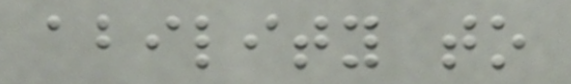ability to
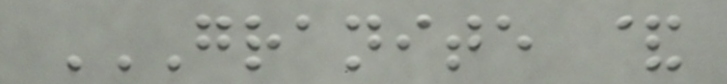GRANITE &
